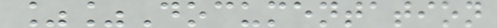%%Documentation
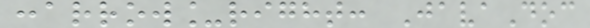:arrow_right: JavaDoc
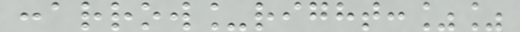:arrow_right:%%
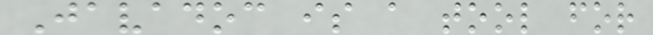Javadoc is a tool for
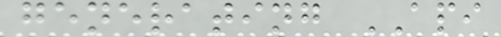generating API
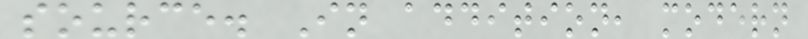source. In addition, modern
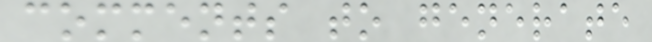comments to generate
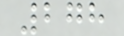278
